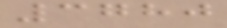3780
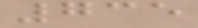735
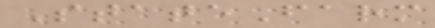StateFarm
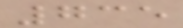735
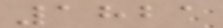1821
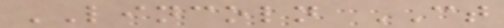LINCOLN CT
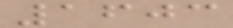1603
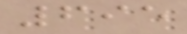695
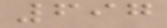697
